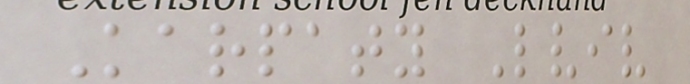Karpaty Lviv
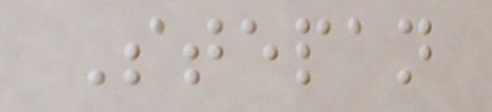Stepan
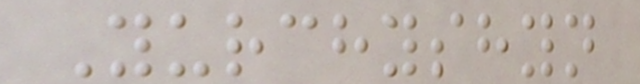Yurchyshyn
